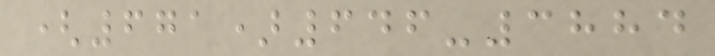(671)646-3884
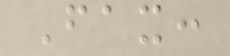Fax:
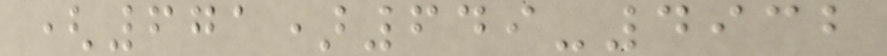(671)649-4932
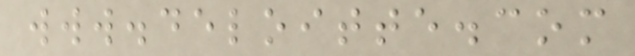www.deloitte.com
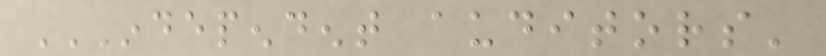INDEPENDENT AUDITORS'
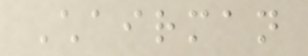Chairman
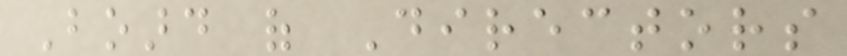Board of Directors
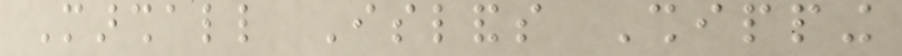Marshall Islands Shipping
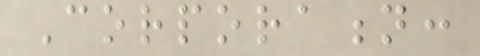Corporation:
